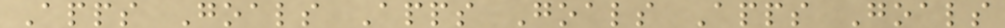Apps Goals Apps Goals Apps Goals
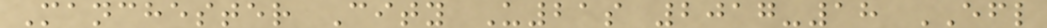Manchester City U21s 2017-18 EFL
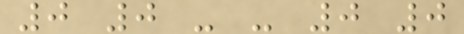0 0 - - 0 0
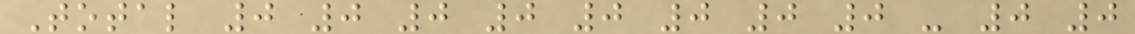Total 0 0 0 0 0 0 0 0 - 0 0
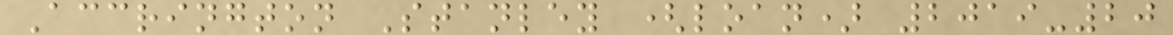Accrington Stanley (loan) 2019-20
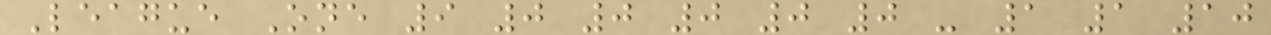League One 9 0 0 0 0 0 - 1 1 10
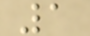1
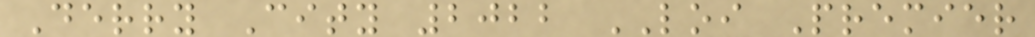Derry City 2022 LOI Premier
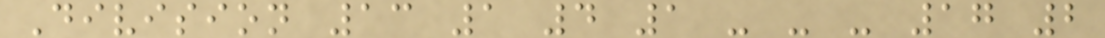Division 13 1 4 1 - - - 17 2
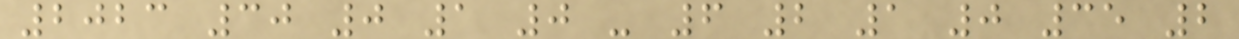2023 30 0 1 0 - 6 2 1 0 35 2
